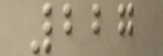227
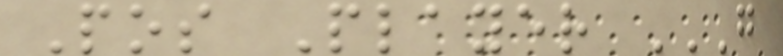Pos Player G
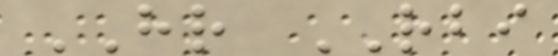HR RBI
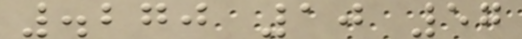.270 10 57
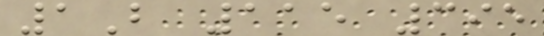1B 115 395
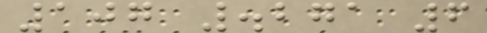107 .271 6
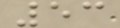53
